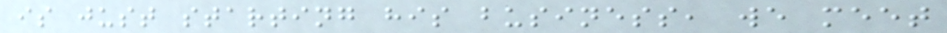is just starting his business, we meet
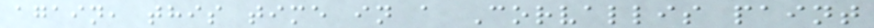again, this time in a Corvallis paint
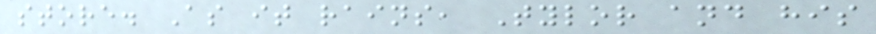store. As it rains, Tylor and his
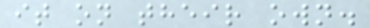it on their own.
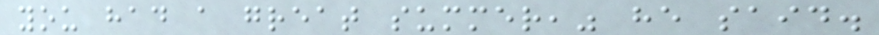you had a great summer," he said.
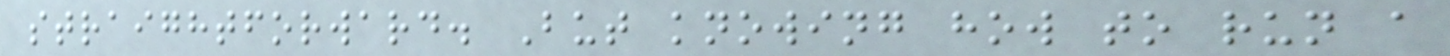straightforward. But knowing how to run a
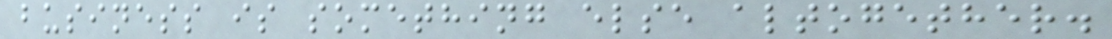business is something else altogether.
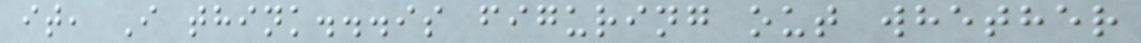it, I think...is figuring out whether
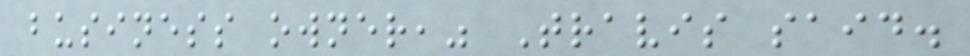business owner," Travis said.
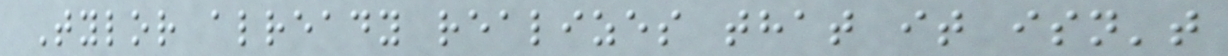Tylor already realizes that it isn't
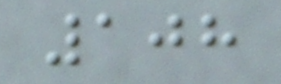108
